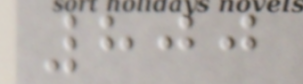800
